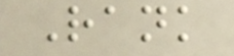Rank
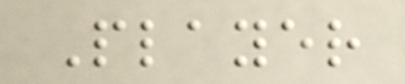Player
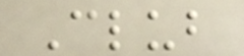Club
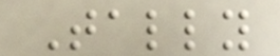Tally
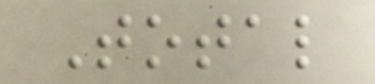Total
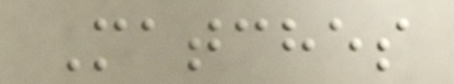Matches
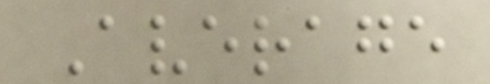Average
